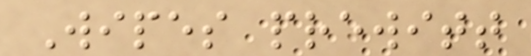Wipes prewitt
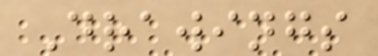Drawings
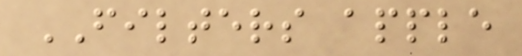FILTERS apple
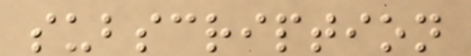subscription
